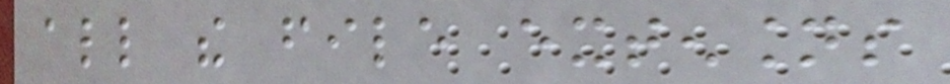all the file extensions
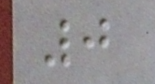0
